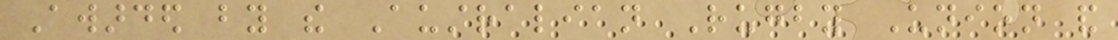Awarded by the Australian Rugby Union and
